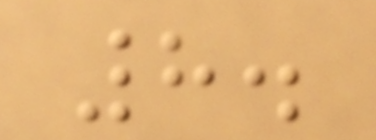8.
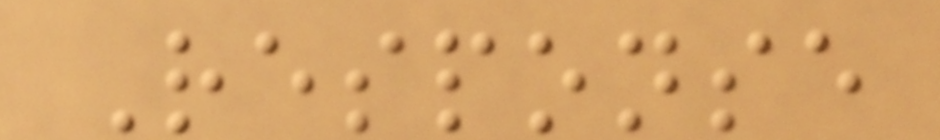Response
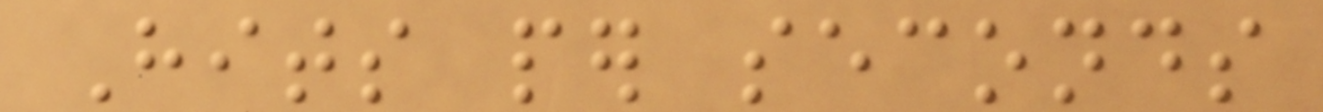Hits per seconds
